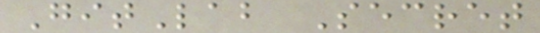GitLab Secret
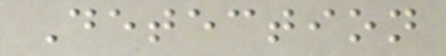Detection
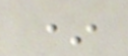*
